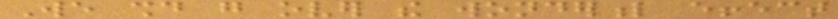We should go over the wonderful effect
